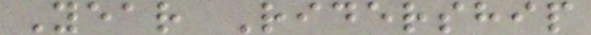Year Ridership
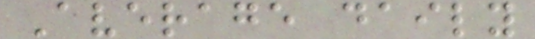Average daily
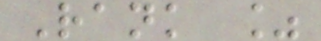Rank %
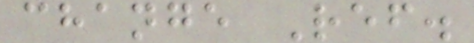change Ref.
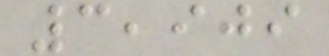3,909
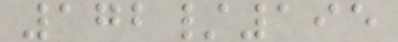172/195
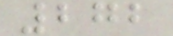272
